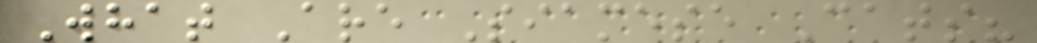What Are Siamese Cats?
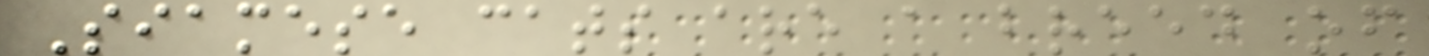Siamese cats are a breed of
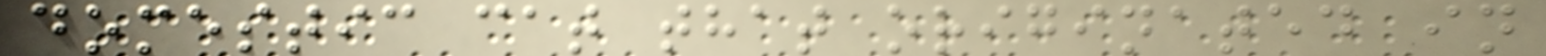domestic cat that originated in
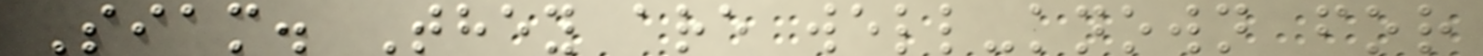Siam. They are well-known for
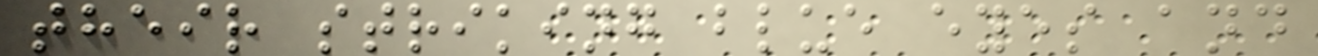their striking blue eyes and
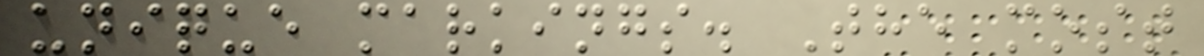unique markings. The most
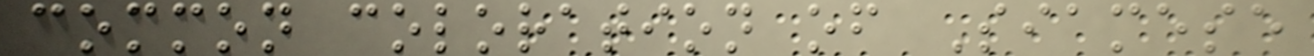common coloration of Siamese
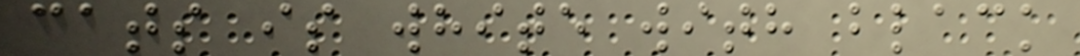cats is white with black
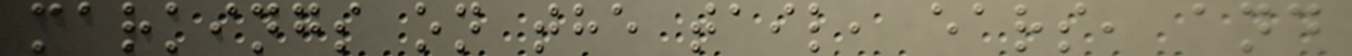markings on the tail, ears, and
